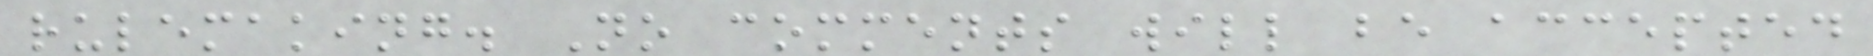rulemaking. No comments will be accepted
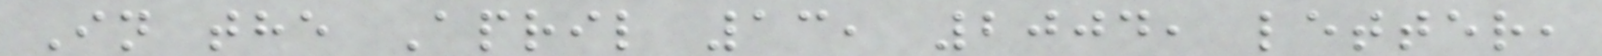In the April 13, 2004, letter,
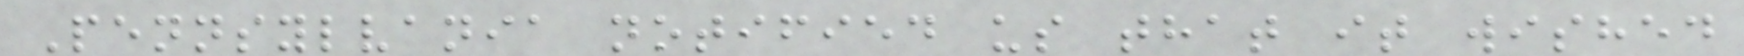Pennsylvania notified us that it wished
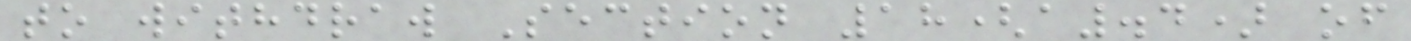to withdraw Section 18(a.4) of
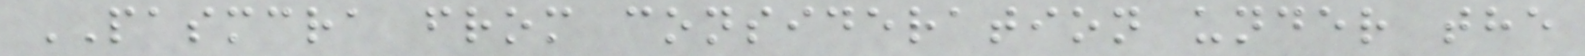PASMCRA from consideration under the
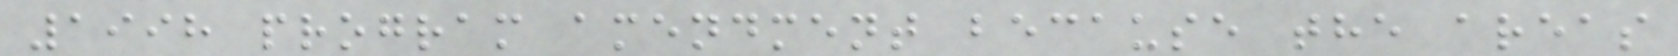1998 program amendment because the areas
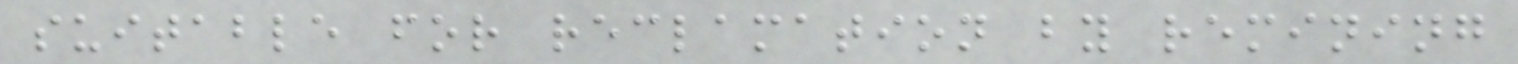suitable for reclamation by remining
